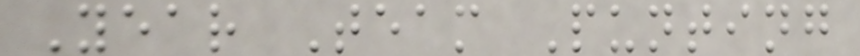Year Team Punting
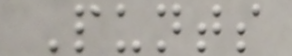Punts
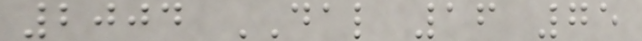2004 DAL 16 75
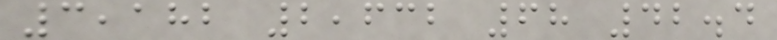3,182 2,632 68 42.4
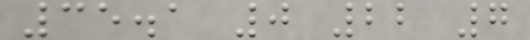35.1 0 22 7
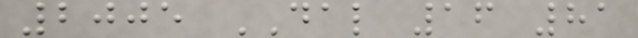2005 DAL 16 81
